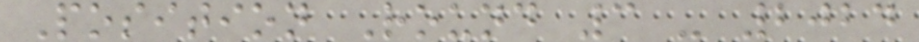Position Round 3 - 2024
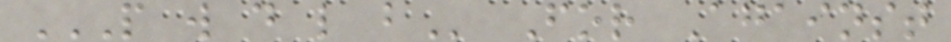P W D L B For Against
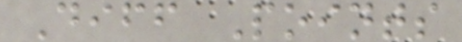Diff Points
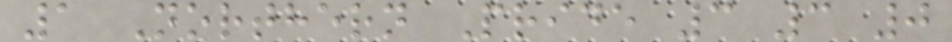1 Northern Pride 3 3 0
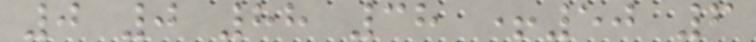0 0 88 38 +50 6
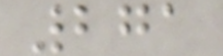271
